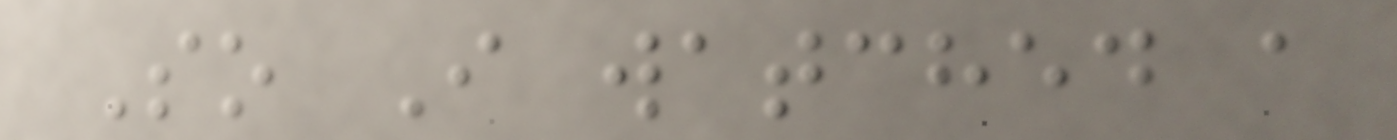So I watched a
